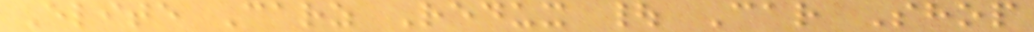Elite Carz Redux | Car Shop
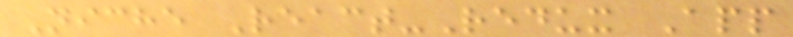Niche React-Redux App
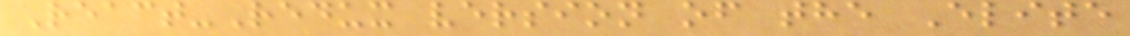React-Redux version of the Elite
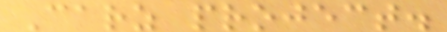Carz project.
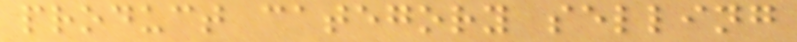product category selling
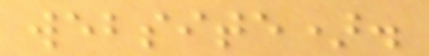website).
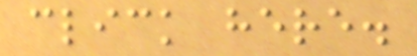click here.
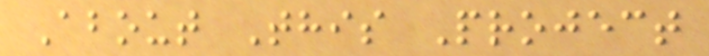About This Project
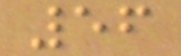56
